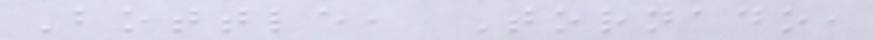Bottle, Tornado,
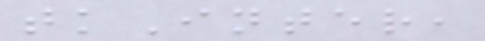tkInter,
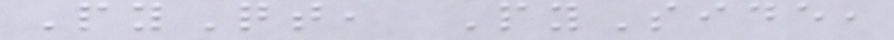PyQt, PySide,
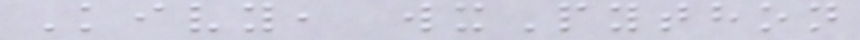Kivy, wxPython
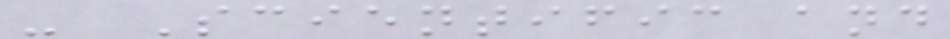- Scientific and
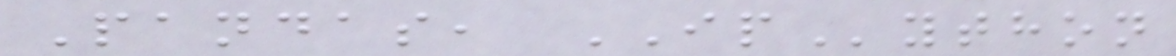Pandas, IPython
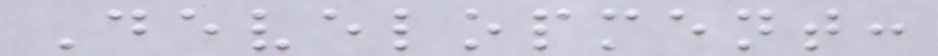Development:
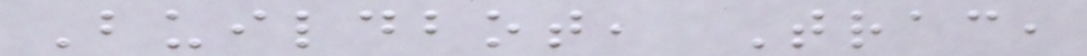Buildbot, Trac,
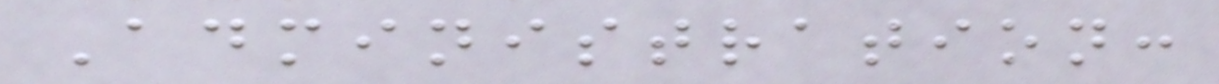Administration:
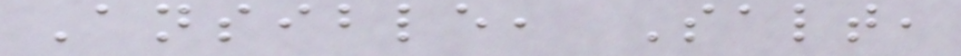Ansible, Salt,
